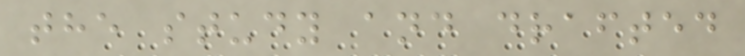the study and drafted
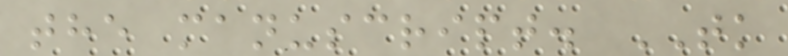the manuscript. TK
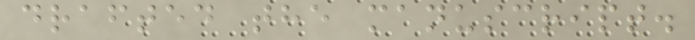drafted the manuscript.
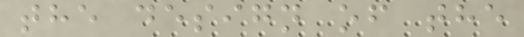the design of the
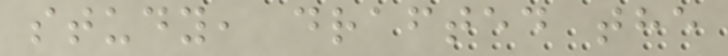study, drafted the
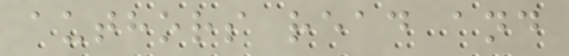authors read and
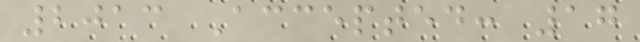2013 Accepted: 17
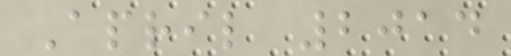April 2014
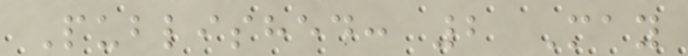Published: 2 May
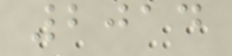2014
